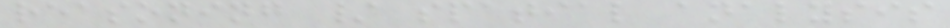reasoning / spatial analysis
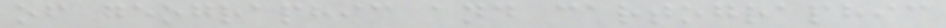of geographic and cartographic
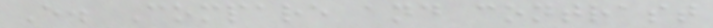E. Compare and contrast
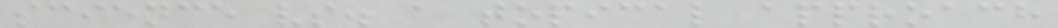science vs. a topical approach
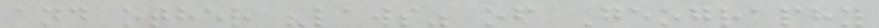and other "laws" of Geography
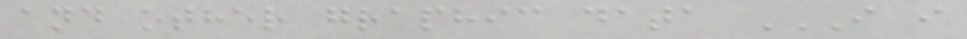and other graphic data I I
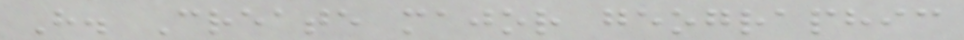H. Create major geographic
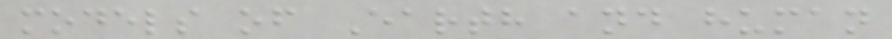models of Earth and human
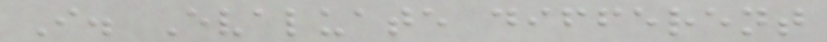I. Evaluate different
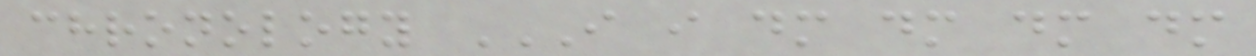chronology I I DM DM DM DM
